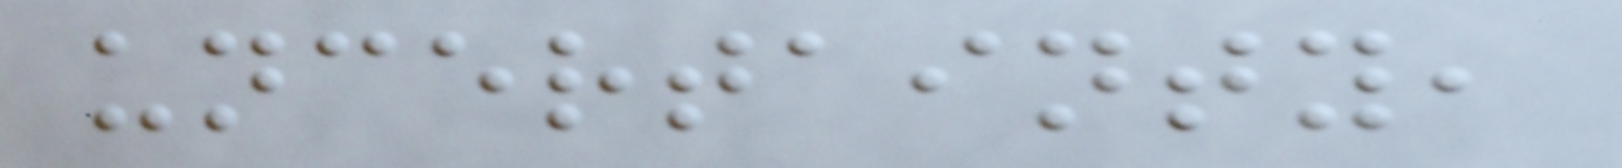uncertainty,
